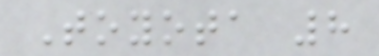Toyota 8
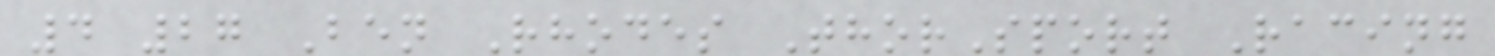4 27 Ben Rhodes ThorSport Racing
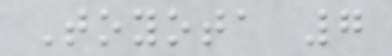Toyota 7
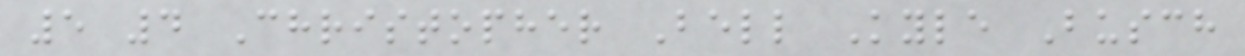5 4 Christopher Bell Kyle Busch
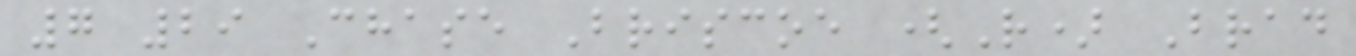7 29 Chase Briscoe (R) Brad
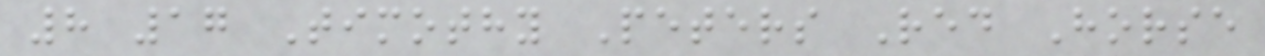8 17 Timothy Peters Red Horse
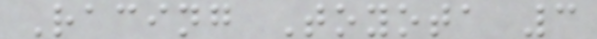Racing Toyota 3
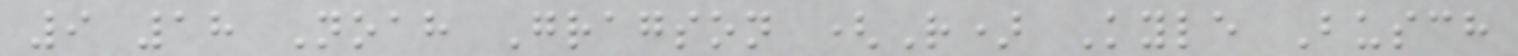9 18 Noah Gragson (R) Kyle Busch
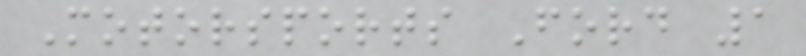Motorsports Ford 1
